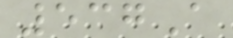537A
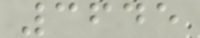3645
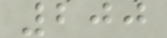200
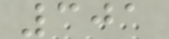301
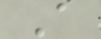A
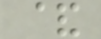&
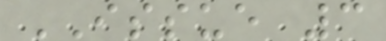ISSUE 3
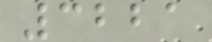3221
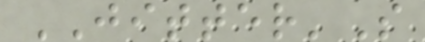JITTER'S
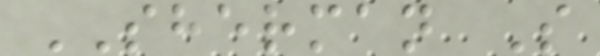SHERMAN S
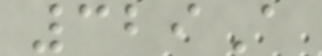329A
